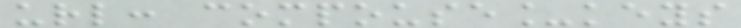url: compouse_keys
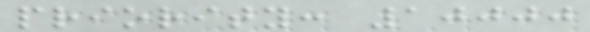priority: 10000
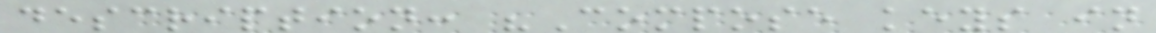description: "Compose keys in
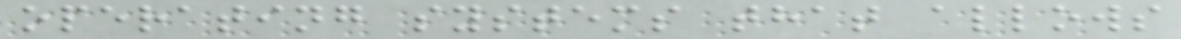operating systems that allows
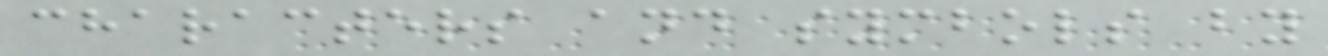characters and symbols by
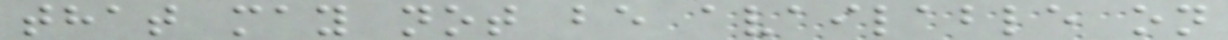that may not be available on
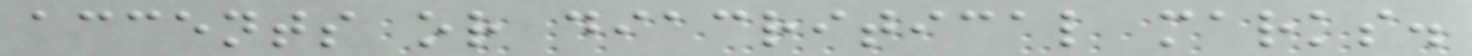accents or diacritical marks.
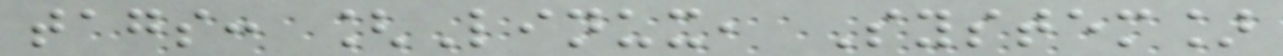tags: [Linux, System]
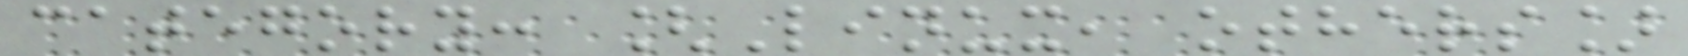category: [Linux, others]
